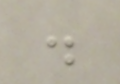.
